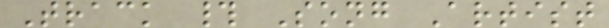Track # Song Artist
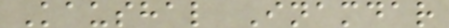Kaushal Inamdar
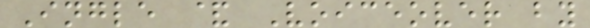Ingle & Voiceover by
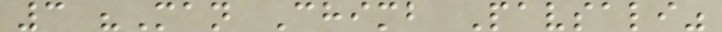3 "Man Chimb Pavsali"
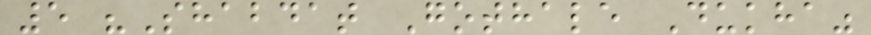5 "Shabdat Gothale Dukha"
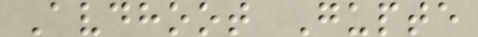Avdhoot Gupte
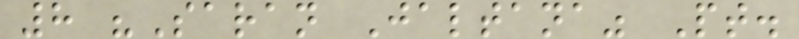8 "Saran Jaltana" Pt.
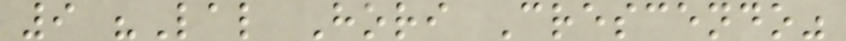9 "Lal Hori Crescendo"
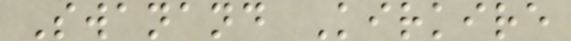Swanand Kirkire
